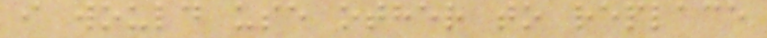i would use other to replace
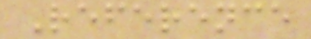Reference
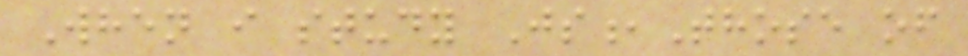When i study Js,Those of
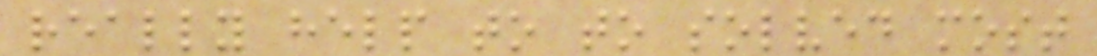really help to to solved most
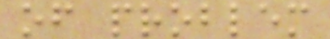of problem
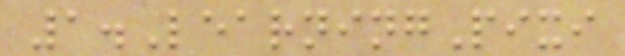1.LearningPixi
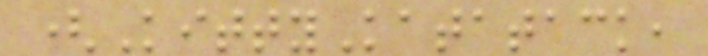(KittyKatatack,
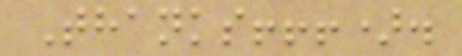Thanks!!!).
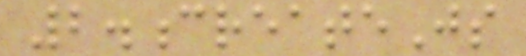2.createJs
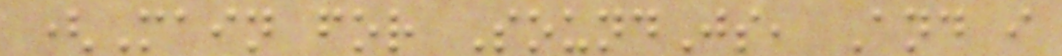(Main for SoundJs, And i
